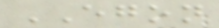EGON
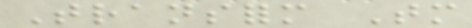Transform Tomorrow
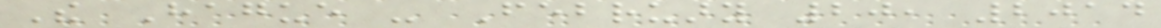The Hague - February 20, 2014
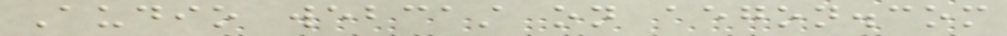Audio webcast on aegon.com
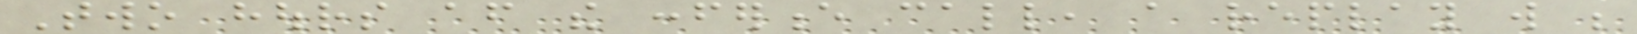Two hours after the conference call, a replay will be
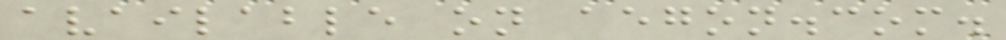available on aegon.com.
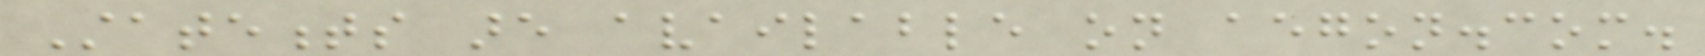Statements are available on aegon.com.
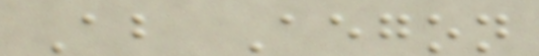About Aegon
